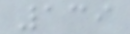139
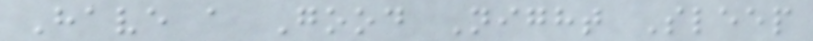Have a Good Night Sleep
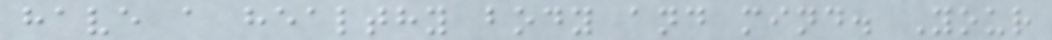have a healthy body and mind. Your
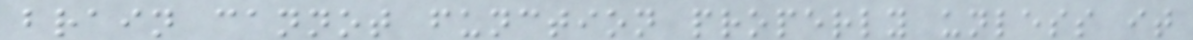brain cannot function properly unless it
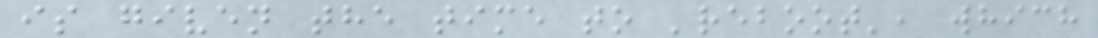is given the time to 'reboot', which
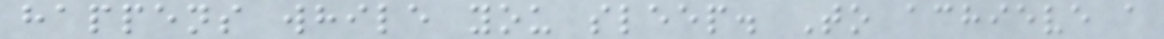happens while you sleep. To achieve a
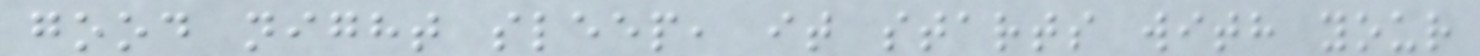good night sleep, it starts with your
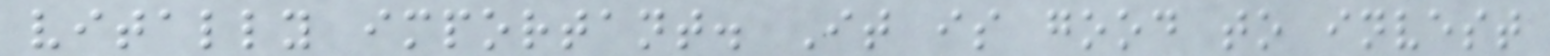vitally important. It is good to invest
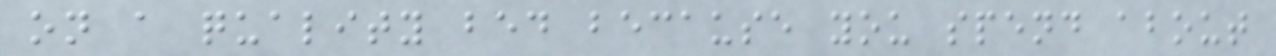on a quality bed because you spend about
